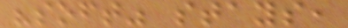"soft" stays,
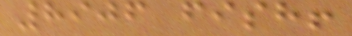8906 fish!
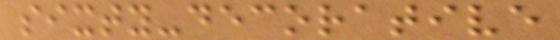sixty-decorative
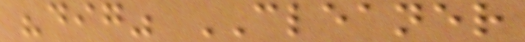"dig" CLEANER
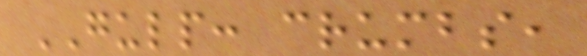GULP: crumbs,
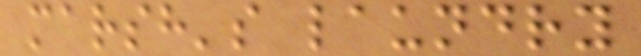marsh's laundry
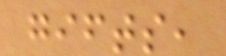gifts,
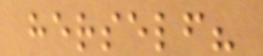herself?
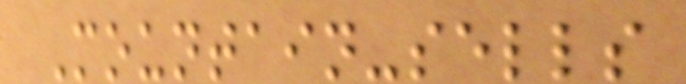Mountain-sells
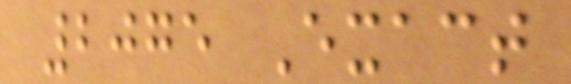2075 Exact
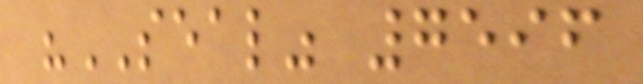"SEAL" 7596
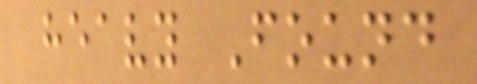heavy Found
